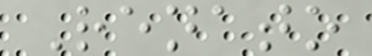Renato
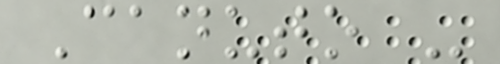Canuto -
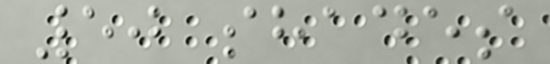50 shades
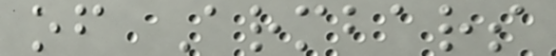of Armbars
